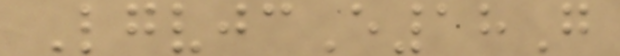LgvjcE18G
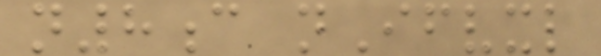n8c nIfvxl
